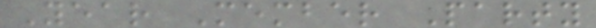Year Member Party
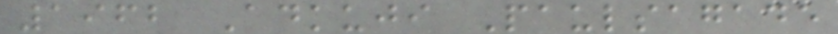1962 Adkuji Paulsagade
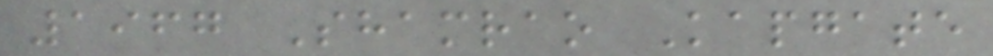1967 Shamrao Kapgate
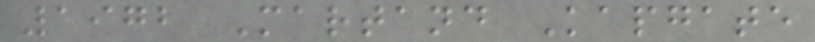1972 Martand Kapgate
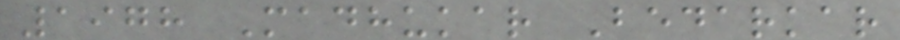1978 Madhukar Bedarkar
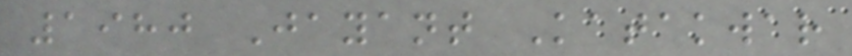1980 Jayant Katakwar
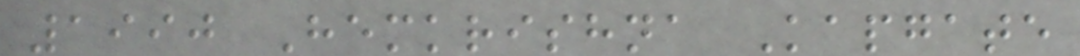1990 Hemkrishna Kapgate
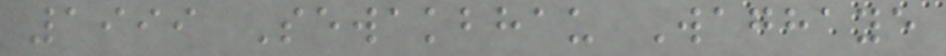1999 Sewakbhau Waghaye
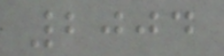2004
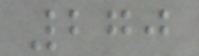270
